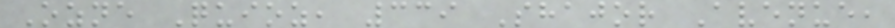Ozne Quioz, 339 Shajor Avenue,
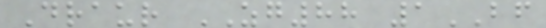Draur ZG88 1BF
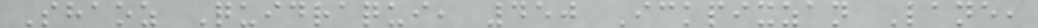Shaoz Quidraqui, 450 Ickpixzan Lane,
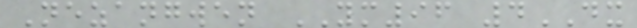Nezangwen YM96 4DX
